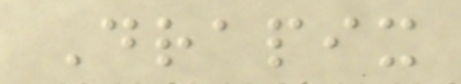Drapix
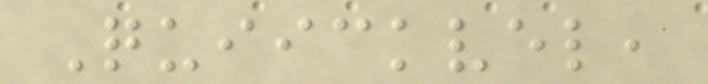Quiickvel,
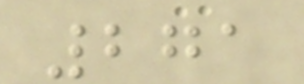271
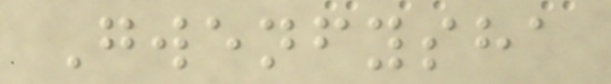Gwenfysha
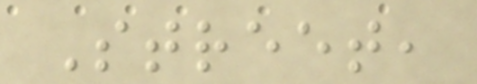Street,
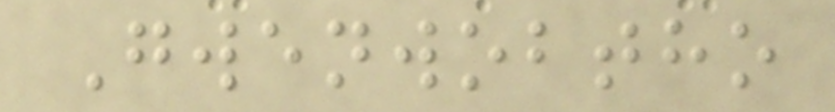Gwenwobtho
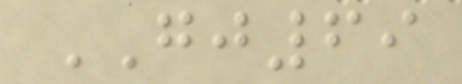GJ69
